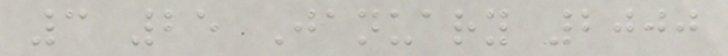3 25 January 2000
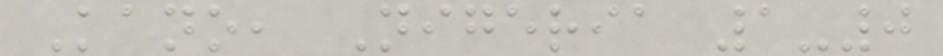Kano, Nigeria 1-0
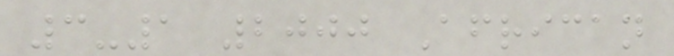3-1 2000 African
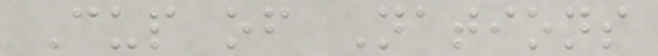Cup of Nations
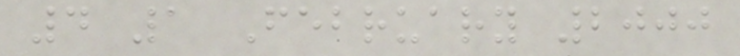4 1 February 2000
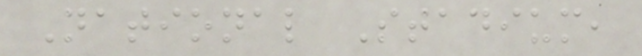National Stadium,
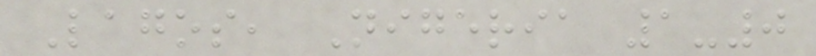Lagos, Nigeria 1-0
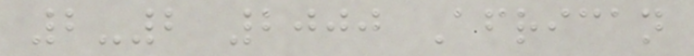2-2 2000 African
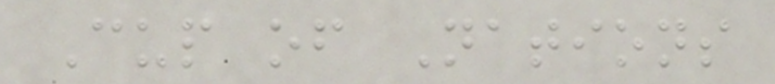Cup of Nations
